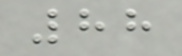88
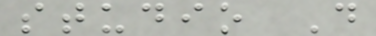studio D
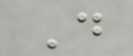D
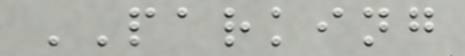PARKING
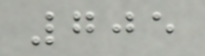705
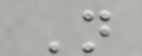N
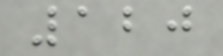120
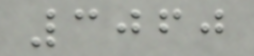3060
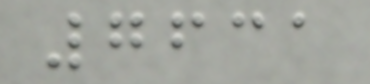7631
